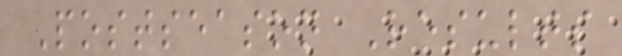Postseason Results
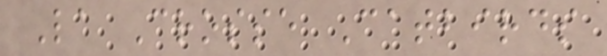La Crosse Catbirds
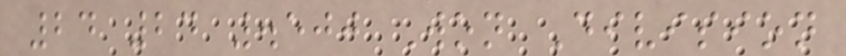24 24 .500 Won Division
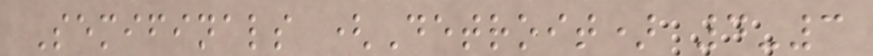Semifinals (Detroit) 4-3
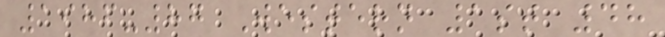1986-87 Western 1st 48
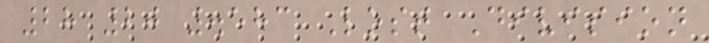28 20 .583 Lost Division
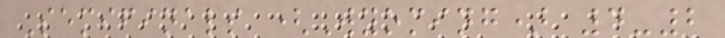Semifinals (Wyoming) 4-2
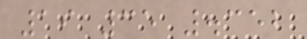19 35 .352
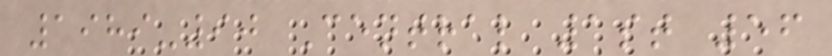1989-90 Central 1st 56
